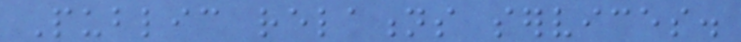Public relations services.
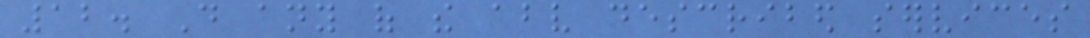12. Do any of the above described services
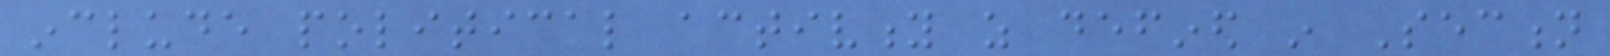include political activity as defined in Section
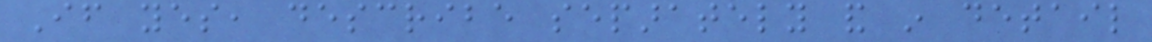If yes, describe separately and in detail
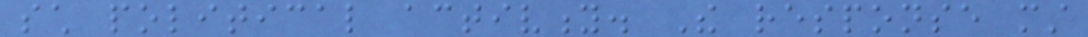such political activity. The response must
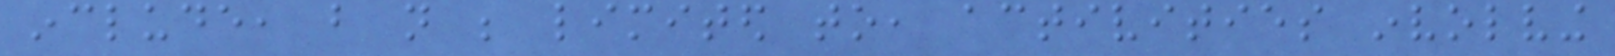include, but not be limited to, activities involving
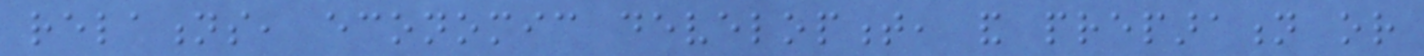relations, economic development, and preparation or
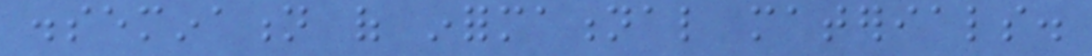dissemination of informational materials.
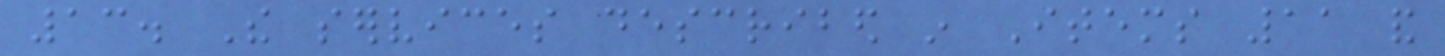13. The services described in Items 11 and
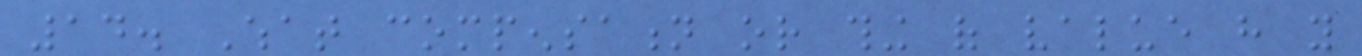14. What compensation or thing of value have you
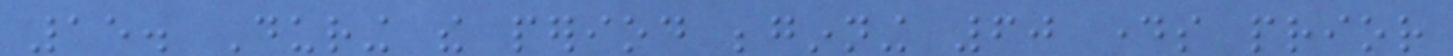15. During the period beginning 60 days prior
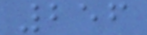256
